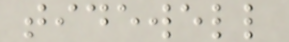tidewell
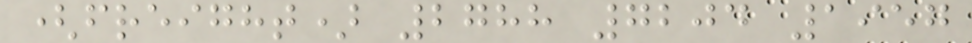(freight) 2788 7204 1957
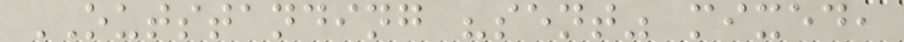OUTSTANDING "sent" mixed,
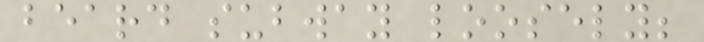beard subway loosely;
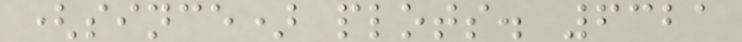(since) plots. 6321
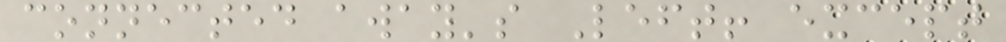connected away's Left! except
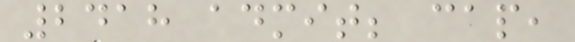2418 admit; cap,
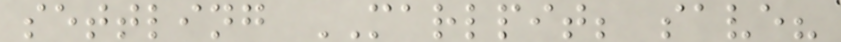settling MARLPIT; save?
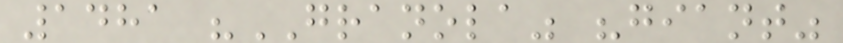1481 "GRANOLA" "giant"
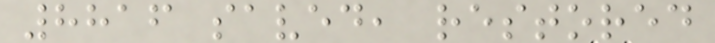8816 saved, restored
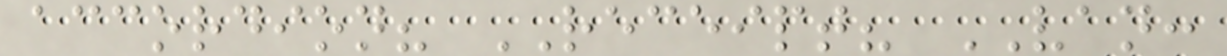accordion? RECEIPT? VAN:
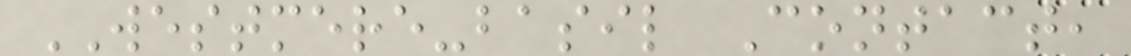WESTMERE-basil Contact,
